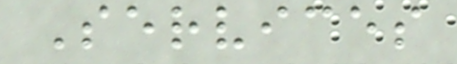Services
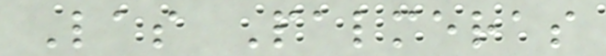Las Palmeras
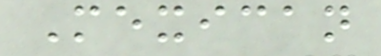Mexican
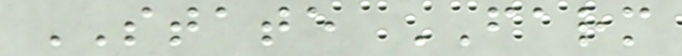STATE FARM
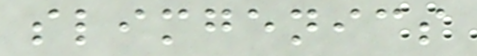slimgenics
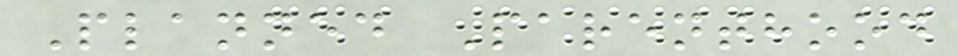Planned Parenthood
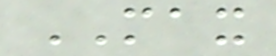MAX
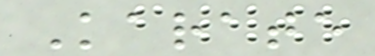Karate
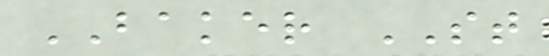BAKER ST
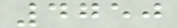4750
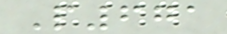P671
